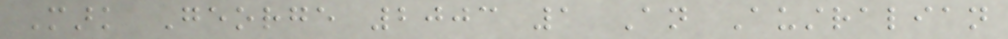Mark George 2003 1 An Australian
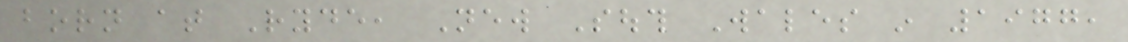born at Ryde, New South Wales in 1977,
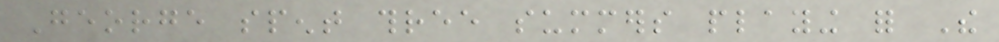George spent three summers playing for The
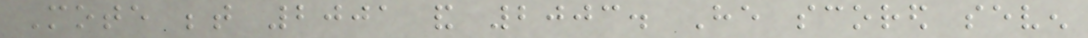Mote between 2001 and 2003. He scored seven
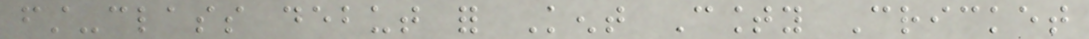first-class debut for Kent County Cricket
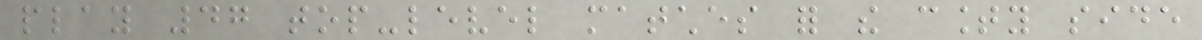play 47 top-level matches for the county side
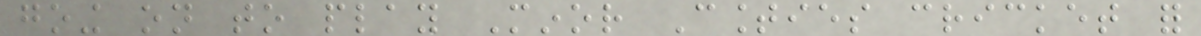going on to play Minor Counties cricket for
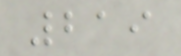219
